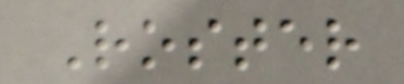Roster
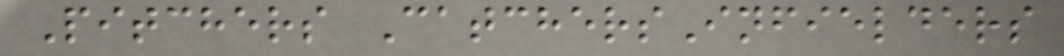Pitchers CatchersInfielders
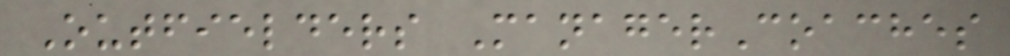Outfielders ManagerCoaches
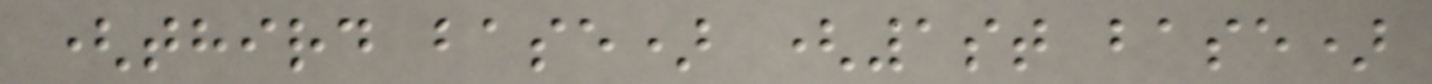(third base) (1st base)
